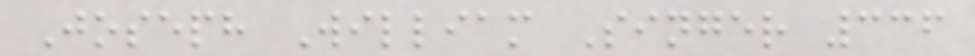Joseph William Singer 336
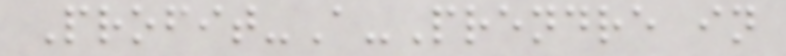Profit-A-Prendre in
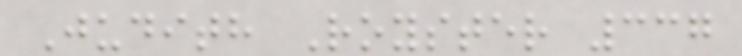Judith Royster 337
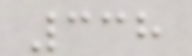338
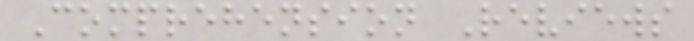Comprehension Reviews
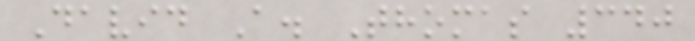David A. Thomas 340
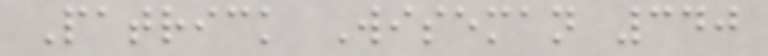Patrick Wiseman 340
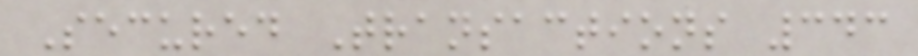Secured Transactions 343
